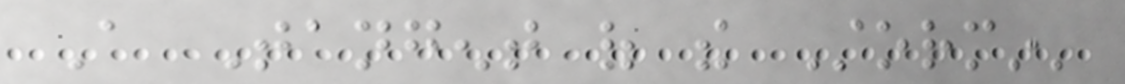A Tangent of the Stormin'
